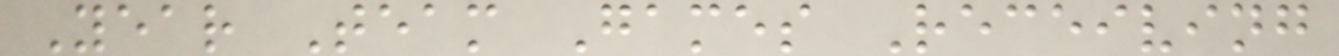Year Team Games Receiving
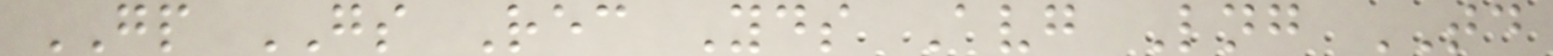GP GS Rec Yds Avg Lng TD
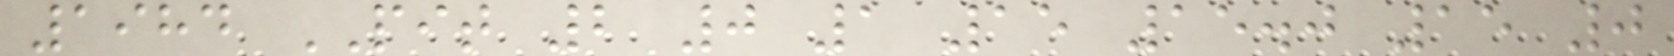1984 PIT 2 0 1 15 15.0 15 0
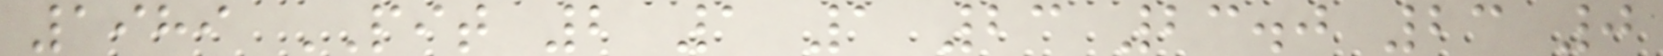1989 PIT 2 1 1 23 23.0 23 0
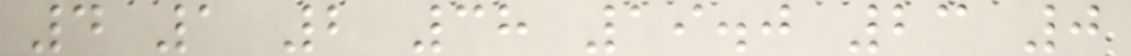4 1 2 38 19.0 23 0
